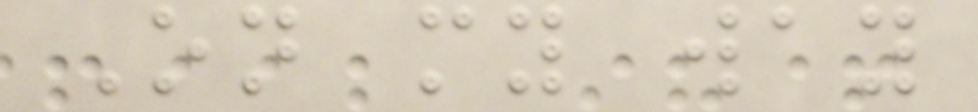On my way
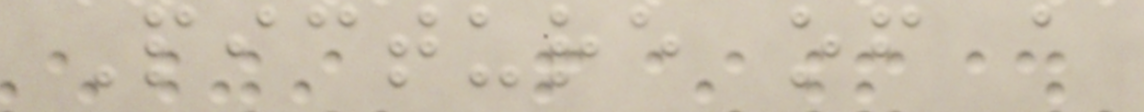Picture of a
